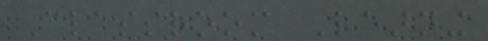Classroom Learning
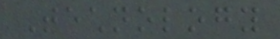Technology
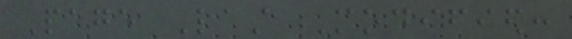Page Last Modified:
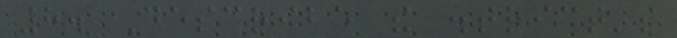8. Describe the district's
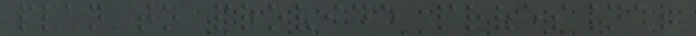plan to provide professional
